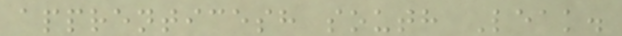apprenticesh south Leak.
